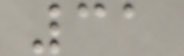31
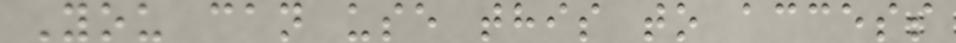You can use this to access
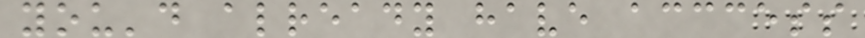you'd already have acccess
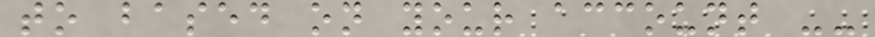to based on your account --
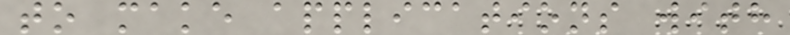to make applications with
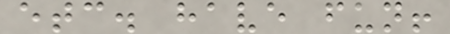etc. have fun!
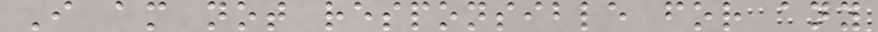I am not responsible for any
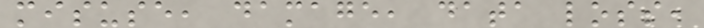misuse, damage, data loss,
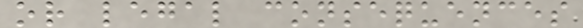or legal consequences
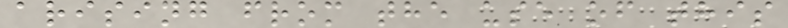arising from the use of this
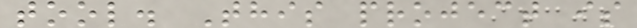tool. This project is
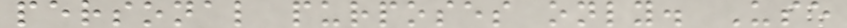personal purposes only. Use
